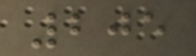205
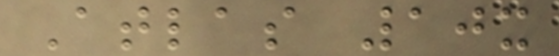Atlas 10x
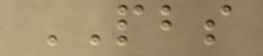PBS
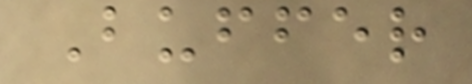Buffer
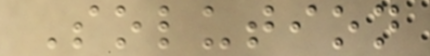Solution
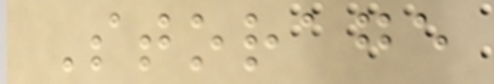Storage
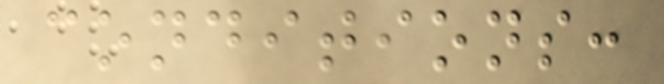conditions:
